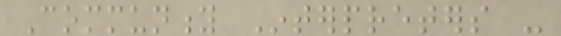Community Interpreters -
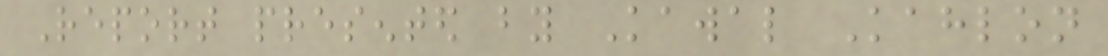Report presented by Kawal Kahlon
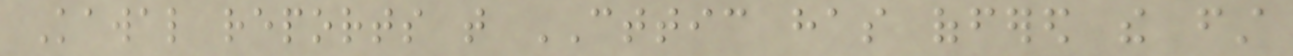Kawal reports that CTTIC has offered the first
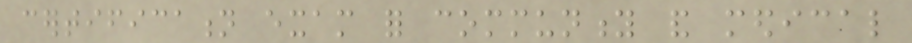certification exam for community and medical
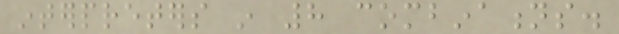interpreters in 8 combinations.
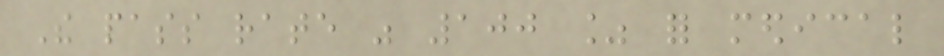The pass rate was 100 % for medical
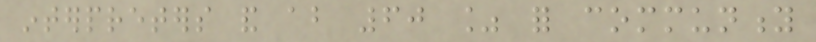interpreters and about 60 % for community
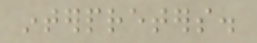interpreters.
